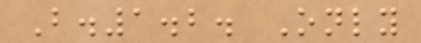B.1.2. Only
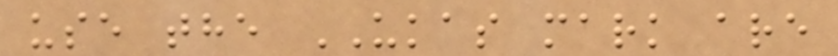use the UKAS mark are
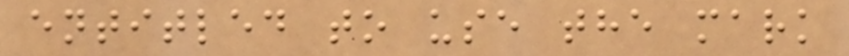entitled to use the mark
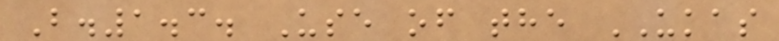B.1.3. Use of the UKAS
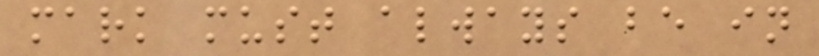mark must always be in
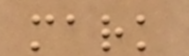mark
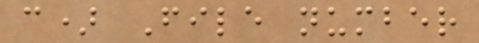c) File number
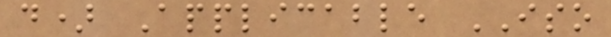d) Applicable ISO
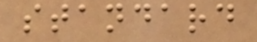standard
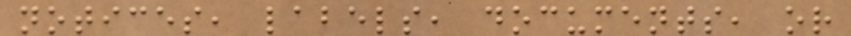notices, labels, documents, or
